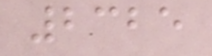2325
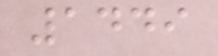1449
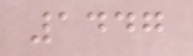1447
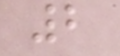2
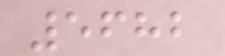5682
